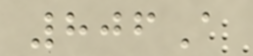806A
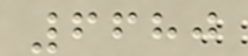6680
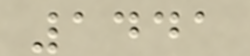1441
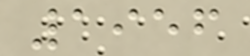1956
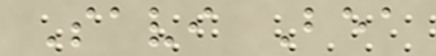Savi Bea
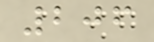206
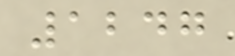1247
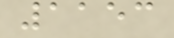1153
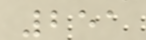251
